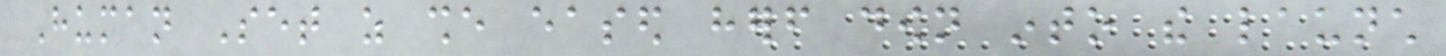Human Set as she eased herself down into the launch
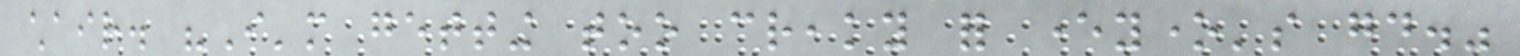chair. "I'm getting too creaky for everyone's good."
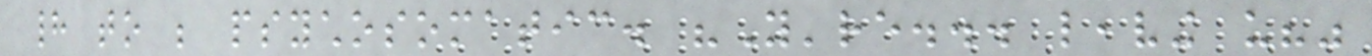had to be psychosomatic. "You're... leaving us?"
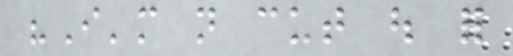"I'm not cut out for
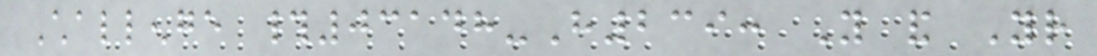Challenge #03148-H239: You and Your
